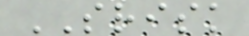SRISK
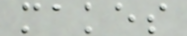makes
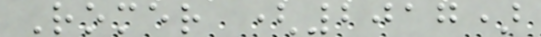Romer (2017)
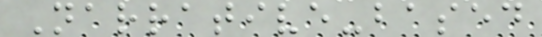Narrative-based
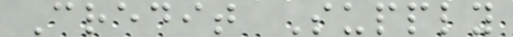Credit Supply
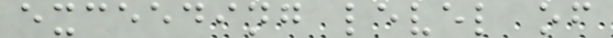exceeding level of
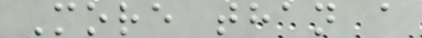More than a
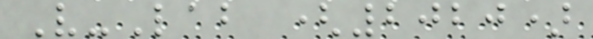V-Lab (2020)
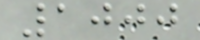1000
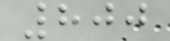800
